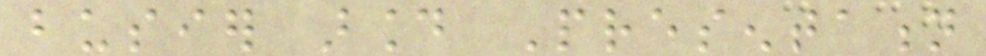busier around Presentation
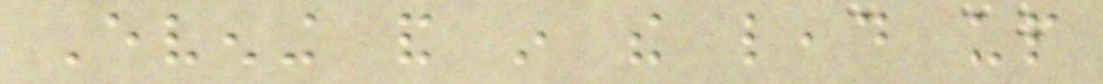Evening and in the lead up
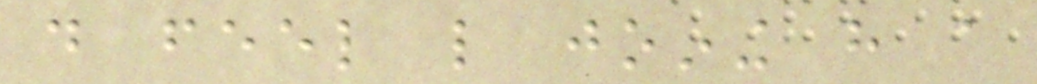do feel like joining have a
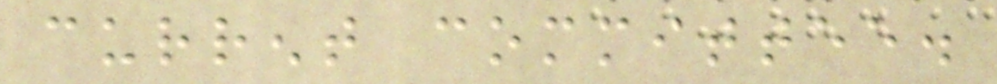current committee.
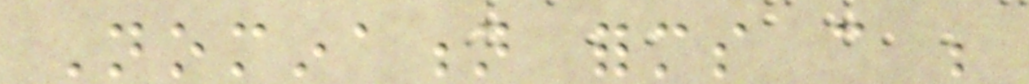Nomination forms can be
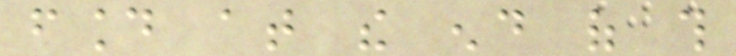found at the end of this
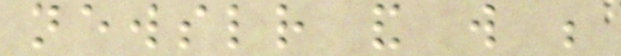newsletter and will be
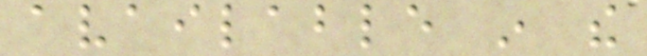available in the
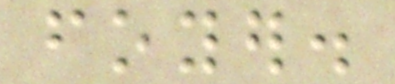foyer.
